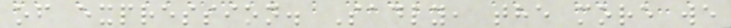of expression. Sadly, the more we
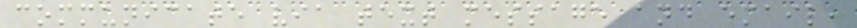communicate via text message and email,
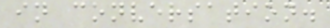in conversation.
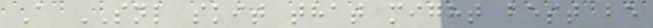A SNL skit that might best be
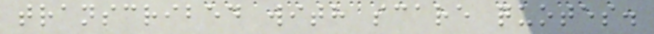transcribed with scare quotes.
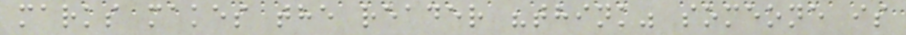marks makes the reader "think" someone is
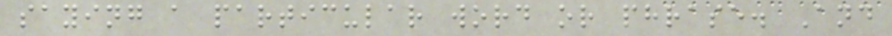saying a particular word or phrase. And
